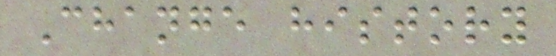Change history
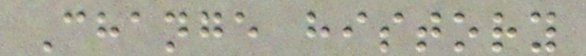Change history
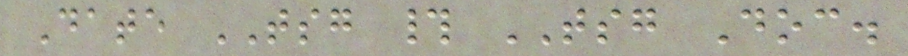Date TSG # TSG Doc.
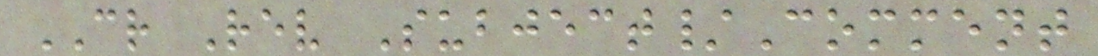CR Rev Subject/Comment
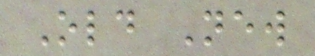Old New
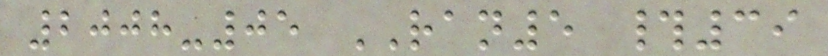2008-05 RAN5 #39
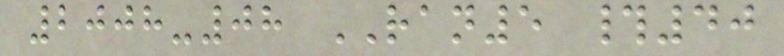2008-08 RAN5 #40
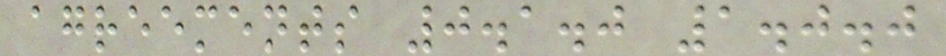agreements 0.1.0 1.0.0
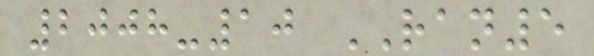2008-10 RAN5
